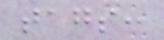tags:
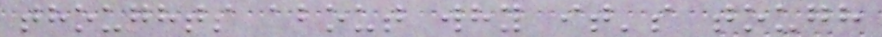thoughts about why it's tough
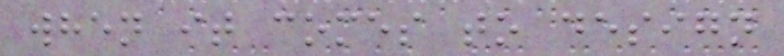when it comes to design
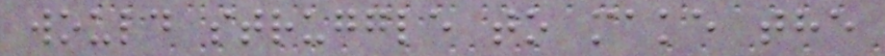would struggle to make the
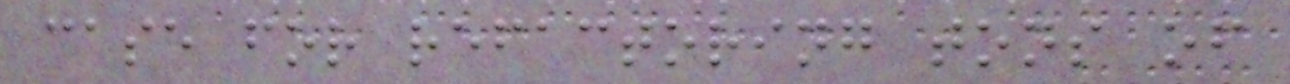case for refactoring tons of
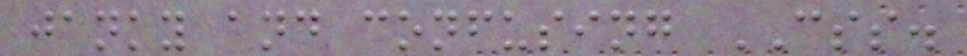janky and confusing CSS.
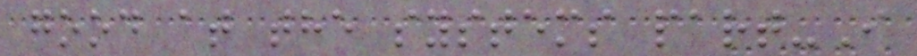good at the systems part-I
